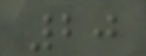20
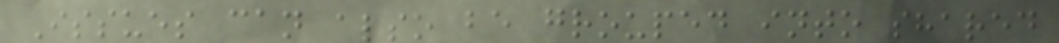Issues can also be grouped into shared
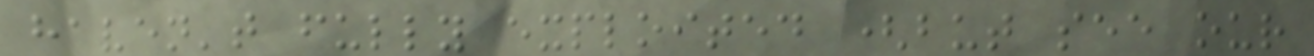haven't fully exploited (but see our
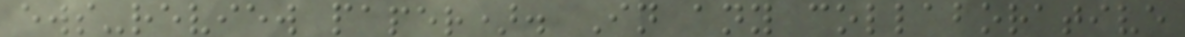ews-review paper). In any collaborative
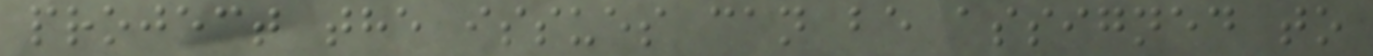project the issues can be assigned to
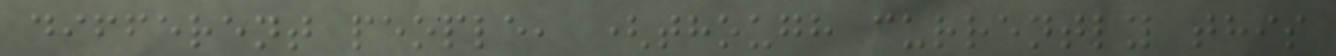different people, (though currently this
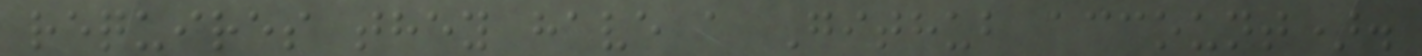requires they have a Github account).
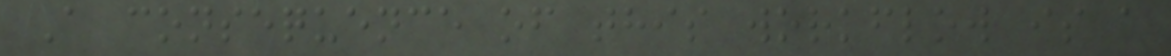A consequence of this workflow is a
